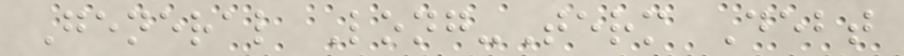General Long-Term Debt
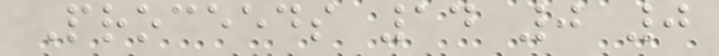Proceeds 14 0 0
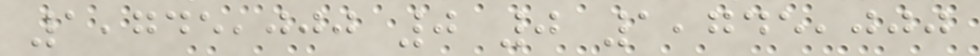1,745,000 0 0 1,745,000
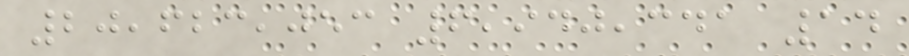20,623,053 6,940,341 14
